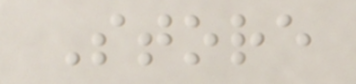Store
